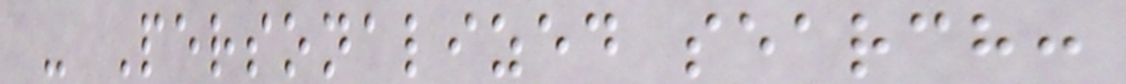- Personalized search:
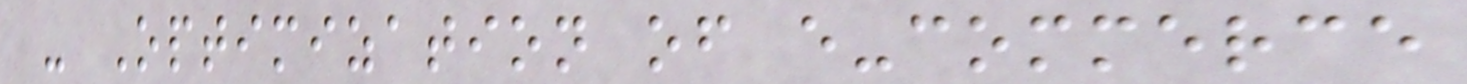- Optimization of e-commerce
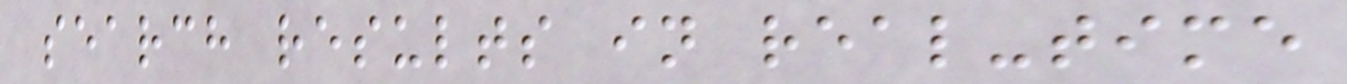search results in real-time
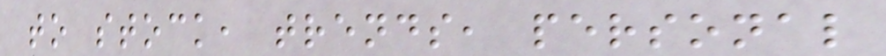to stock, trends, personal
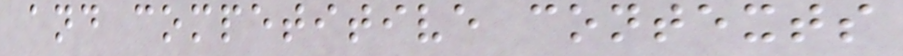and competitive contexts
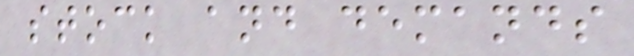stock and demands
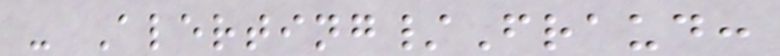- Alerting/Fraud:
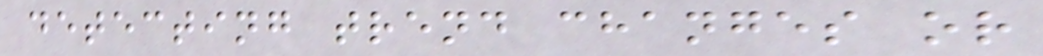detecting trend changes or
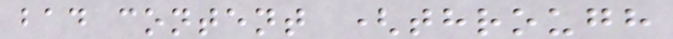bad content (through
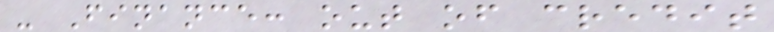- Finance: out of credit
